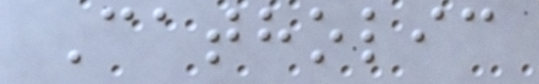Catholic
